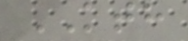KTH
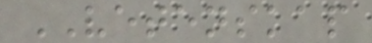VETENSKAP
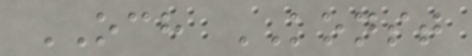OCH KONST
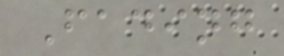Fading
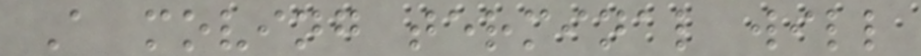A moving terminal will
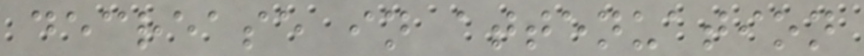decrease in attenuation
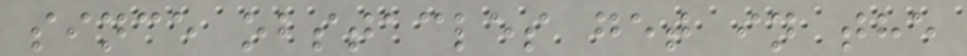since obstacles get in the
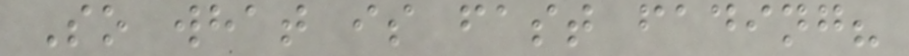So what is fast fading?
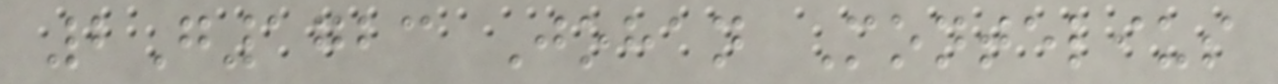2G1723 Johan Montelius
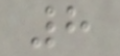8
